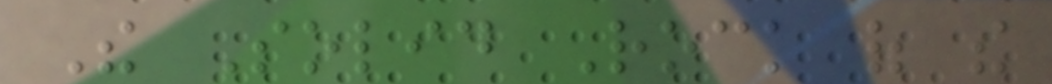The Solid Rock of the
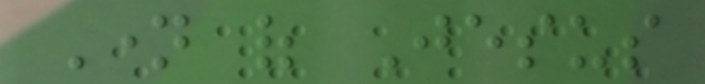Name of Jesus
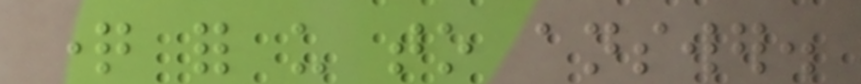question for us to answer.
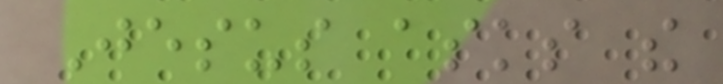Jesus asks the
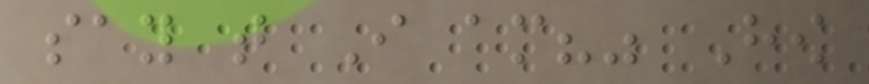say that I am?" How
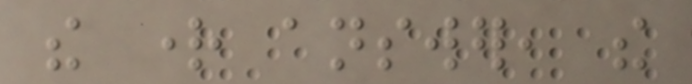the right answer, the
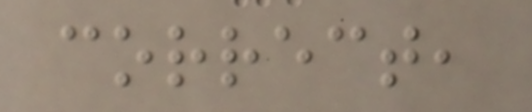correct,
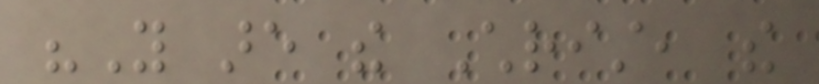"You are the Christ, the
